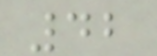42
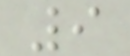9
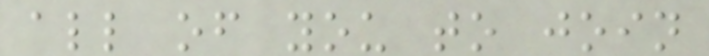all of you to join
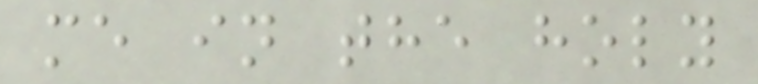me in the holy
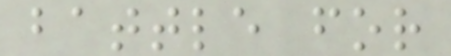battle for
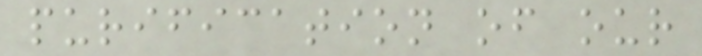purification of our
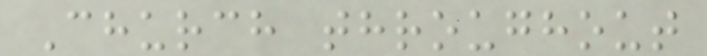Church throughout
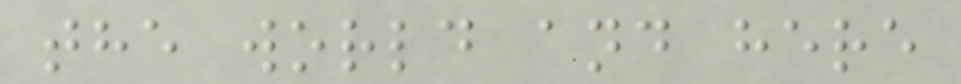the world and here
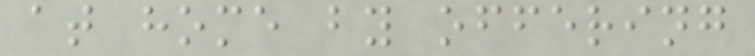at home by offering
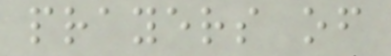prayers of
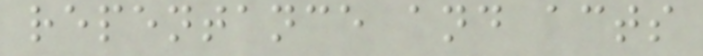repentance and acts
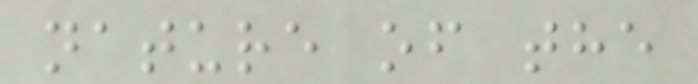nature of the
